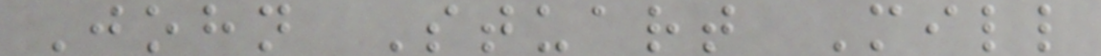John Stuart Mill
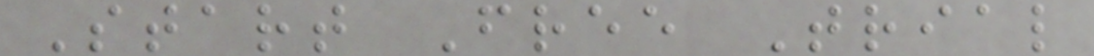Start Free Trial
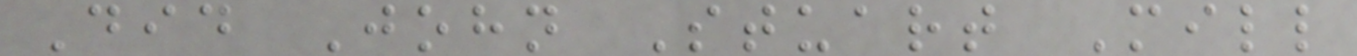Did John Stuart Mill
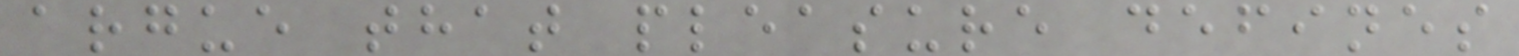argue that pleasure defines
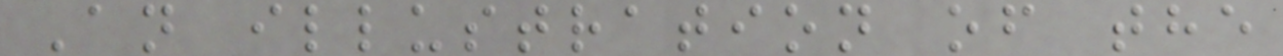An illustration of the
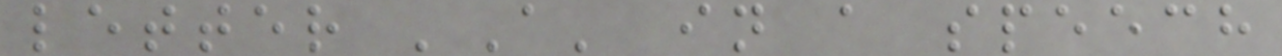letter 'A' in a speech
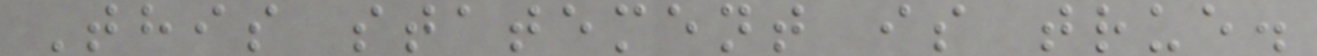This statement is true.
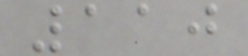110
